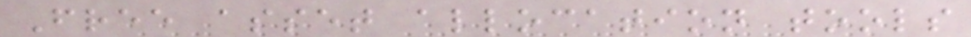Free asset allocation tools
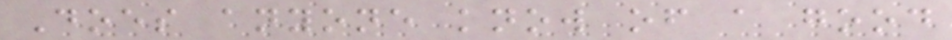Does anyone know of a good
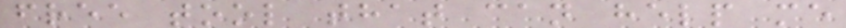free tool that can help me
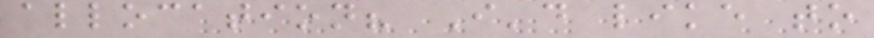allocation? I'd like to
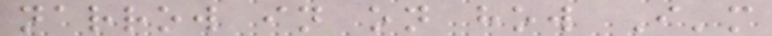narrow in on how I'm
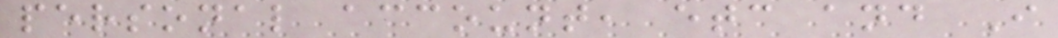personal account, etc and I
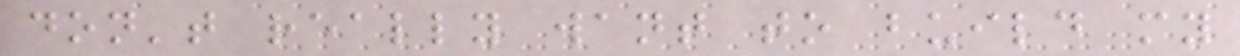don't really want to build my
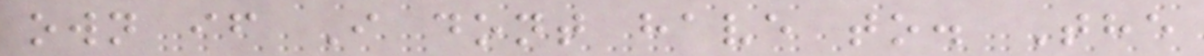own if I dont have to. The
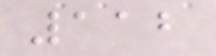112
